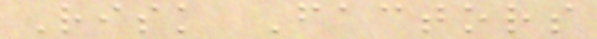Risk Factors
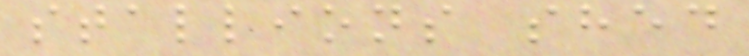stallions shed
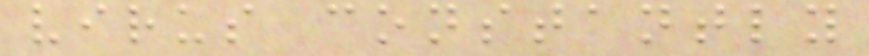virus constantly
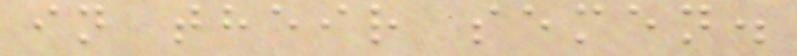in their semen.
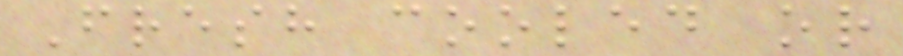Fresh cooled or
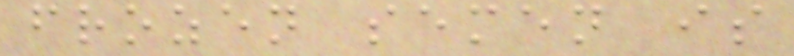frozen semen is
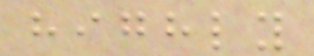highly
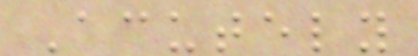Acutely
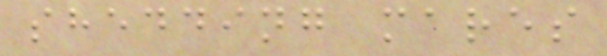shedding mares
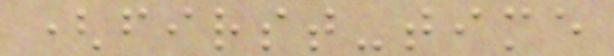(first-time
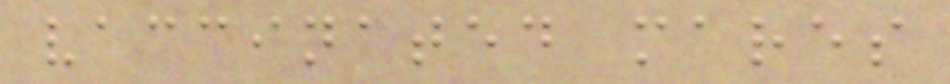vaccinated mares
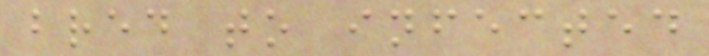bred to infected
